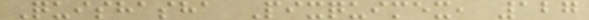Quishasha Pixquimex, 127
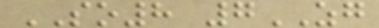SO8 7ZG
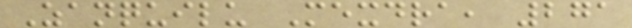Zanquilu Mexdra, 271
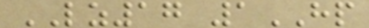LZ17 1HP
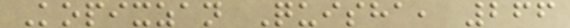Kopixzan Quisha, 266
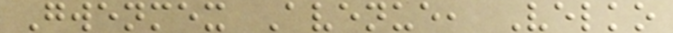Gwenmex Avenue, Velko
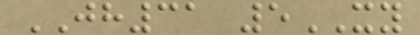JH31 5XY
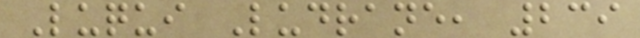Luqui Ludrane, 239
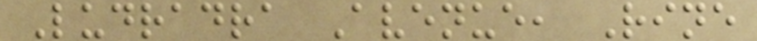Ludradra Avenue, Rine
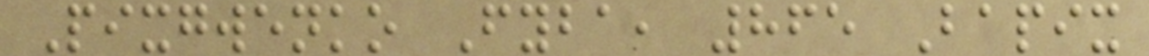Pixgwenko Fyba, 865 Bapix
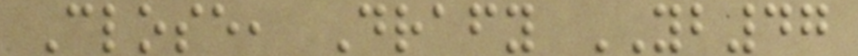Close, Drafy YB47
